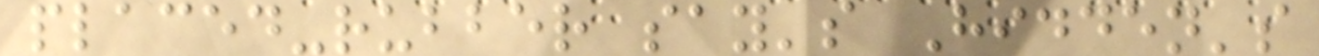placed-rubber say's Hidden's
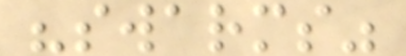"swarms"
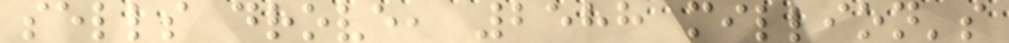sells drove, 2588 million's
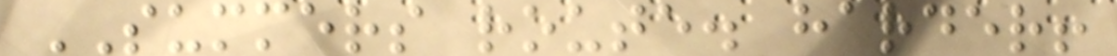SUMMERS route. harder!
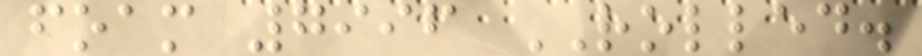foam 7996 ROLLED.
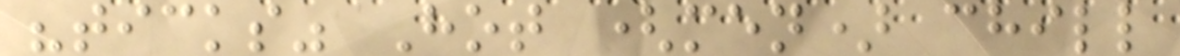"ticks" Hot (men) chill
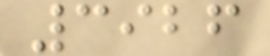3926
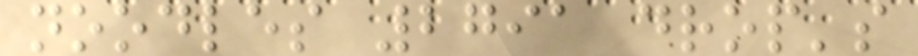noodles 2791 drop's
